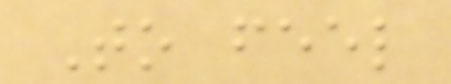To feel
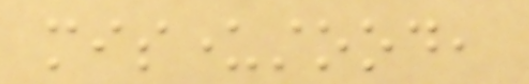misunderstood,
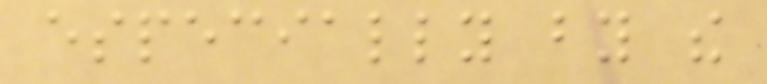especially by the
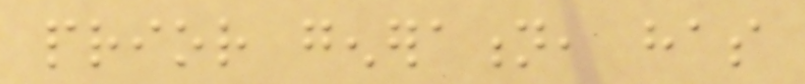prior generation, has
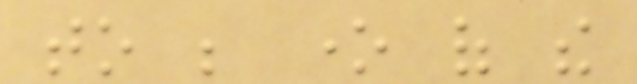to be one of the
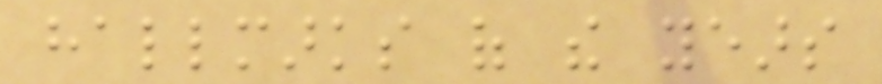hallmarks of the years
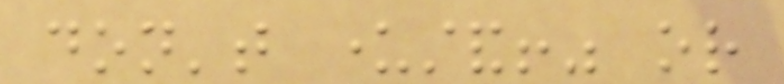don't understand!" or
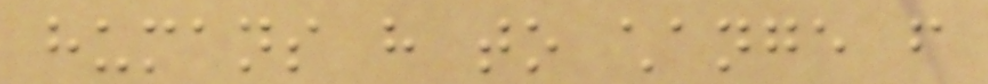humans have to change from
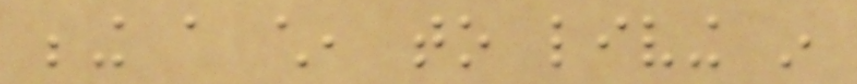being a child, to living in
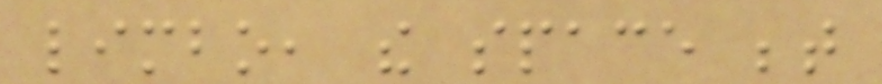limbo, the space between
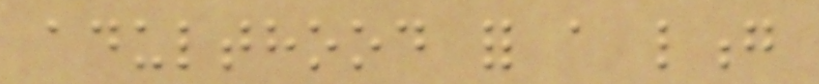adulthood for a long
